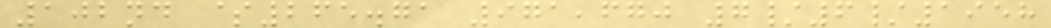102nd $265.71 971,670 7/6/1958
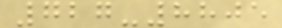727-8805
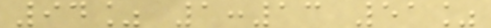94% 1:13 51%
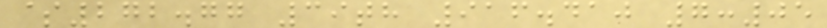$272.77 39th 916.410 7:05
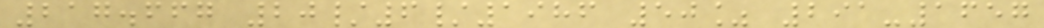217.667 20/6/1986 50% 291-1657
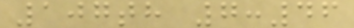107th 7:46
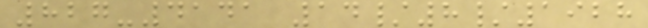827-4141 14/8/1928
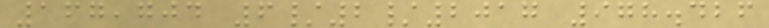167,704 6/2/2017 978.426
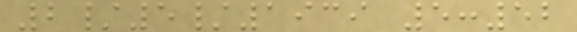2/5/1939 5:52
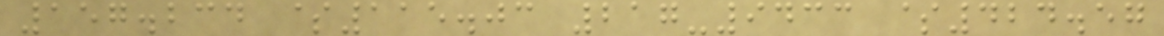157.234 $115.03 217-9433 $424.57
